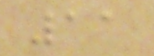11
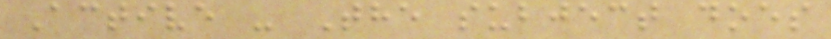Active - The subject does
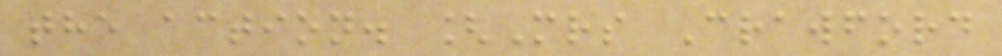the action. [Mrs Crawford
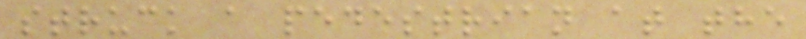struck a pedestrian at the
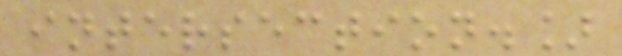intersection.]
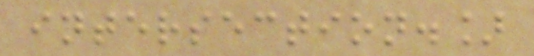intersection.]
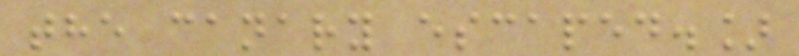the canary escaped.]
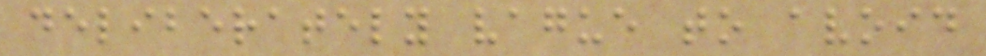deliberately vague to avoid
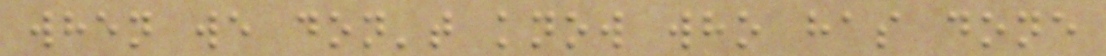when we don't know who has done
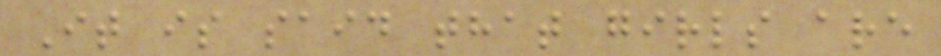It is said that girls are
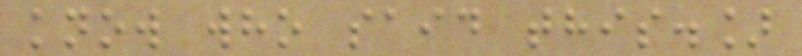know who said this.]
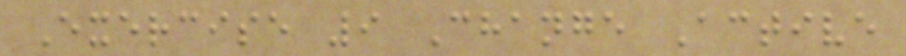Exercise 9 Change Active
